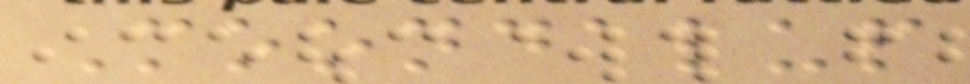Moondalup
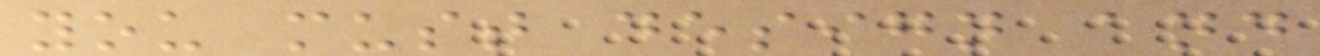you must design and
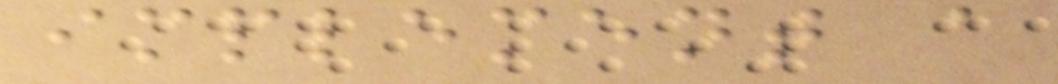implement a
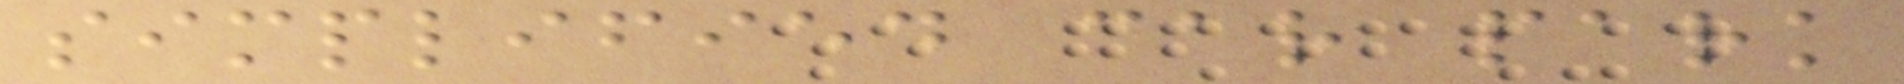simplified car park
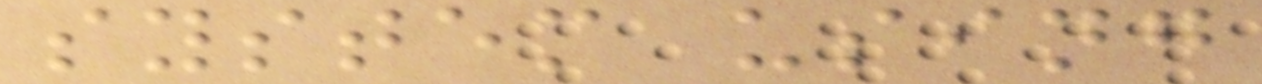system using
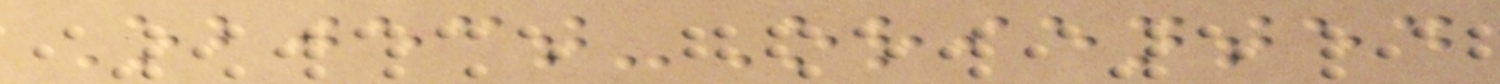Object-Oriented
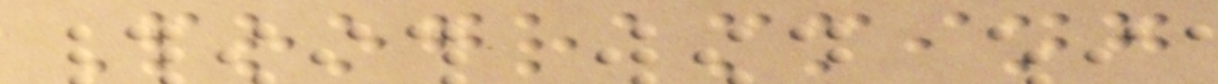Programming
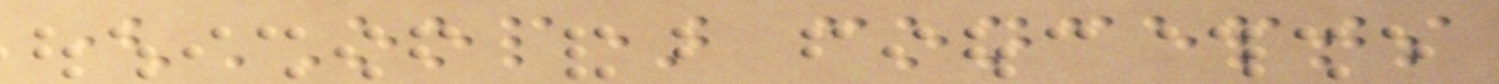(OOP) concepts
